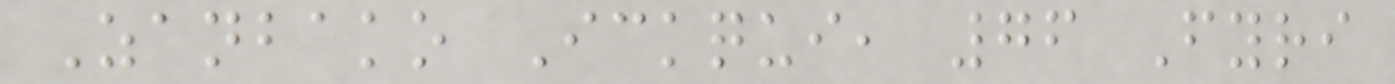Zanbako Ickqui, 76 Fyri
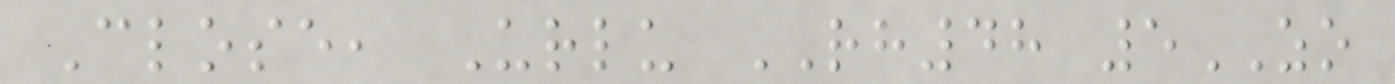Close, Urlu RH48 5ZO
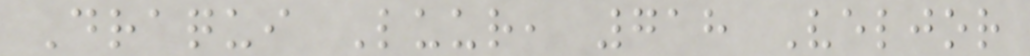Draqui Luur, 718 Veljor
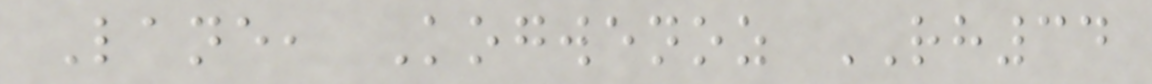Lane, Kogwenoz RH34
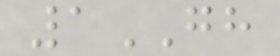1GH
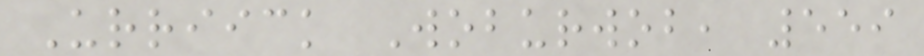Urriick Woburwob, 559
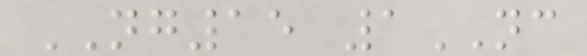NG15 1NC
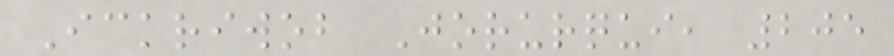Ickriwob Jorurqui, 205
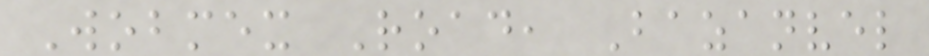Wobmex Road, Bazanvel
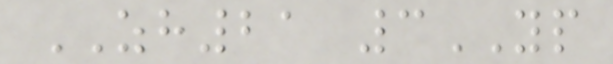ZH21 3YP
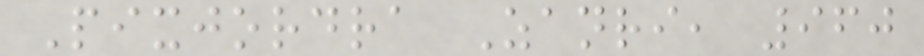Pixjordra Zanri, 960
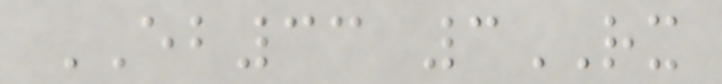EB33 3RX
